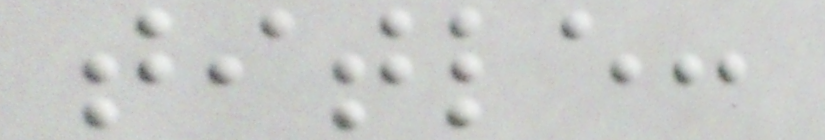title:
